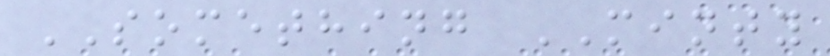SOMETHING MINTY
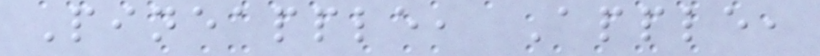Pineapple, Apple,
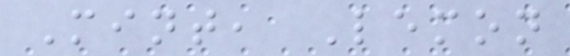Mint, Lemon
